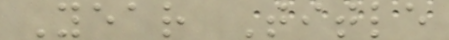Year Title
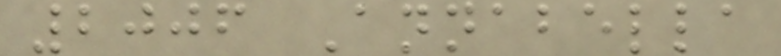2006 Annabella
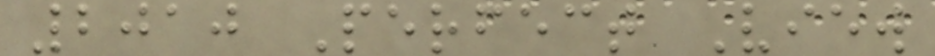2010 Perfect View
